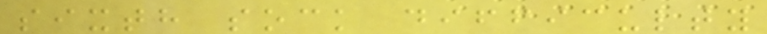sixth sock difficulty
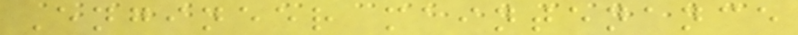Engineer maintenance
